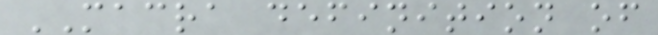MACRA definition of
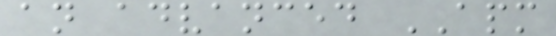an advanced APM
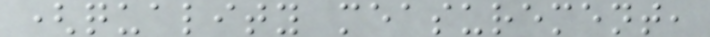(quality measurement,
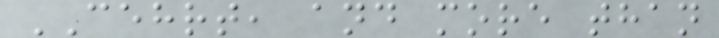CEHRT, and more than
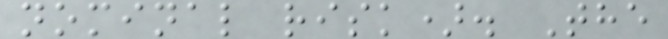nominal risk). The
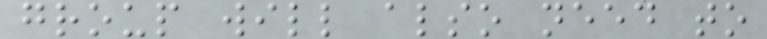group will also need to
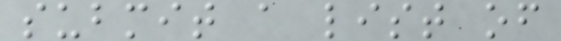submit a list of
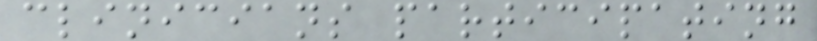clinicians participating
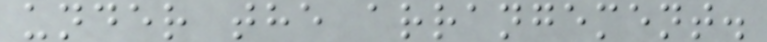under the arrangement.
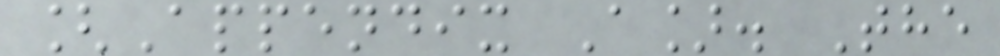[Appendix A]. The
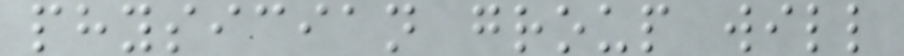physician group will
